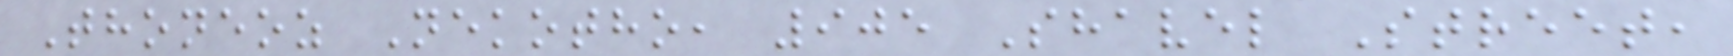Thoneoz Nekotho, 905 Shavel Street,
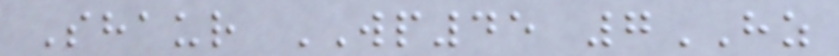Shaur WP45 7HZ
